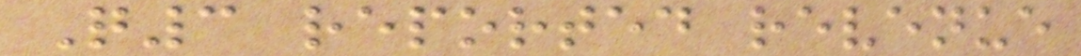Q3 reported revenue
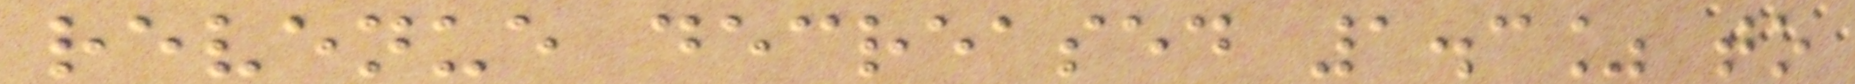revenue decreased 1.3% to
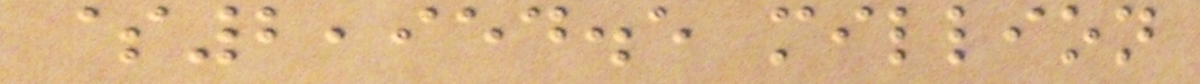$2,954.5 million
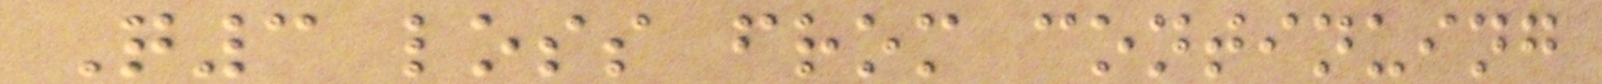Q3 loss from continuing
